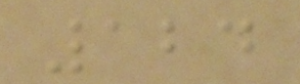124
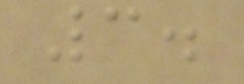3.
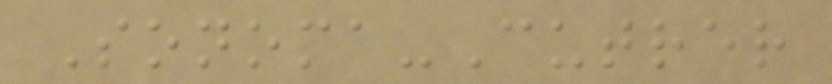Sonoma-Cutrer
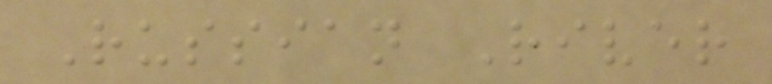Russian River
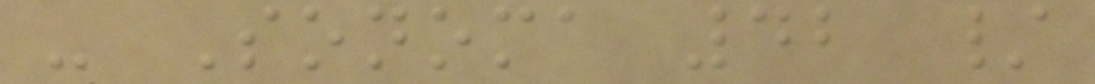- Sonoma 42 /
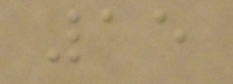15
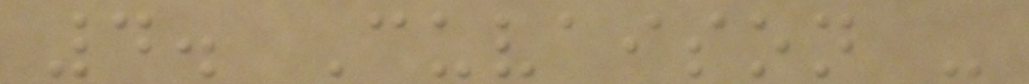4. Cuvaison -
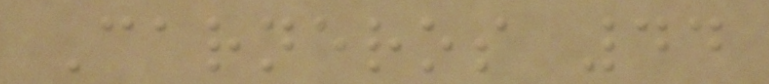Carneros 44
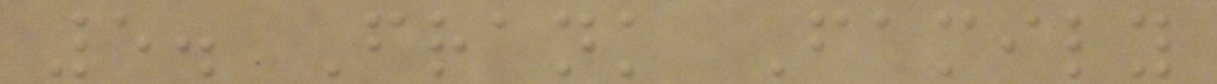5. Frank Family
